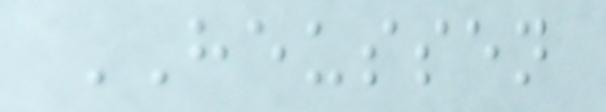HEUSSEN
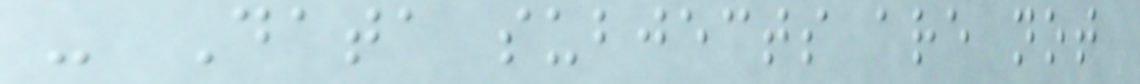- Data subjects are not
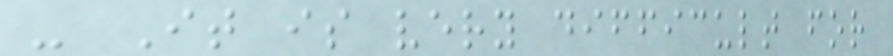- It is very difficult for
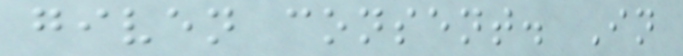given consent. In
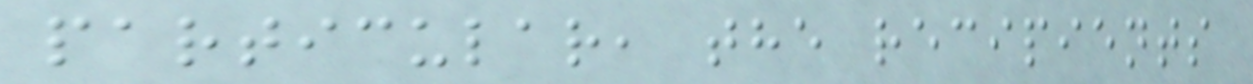particular, the recipients
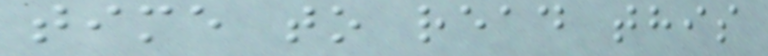time to read this
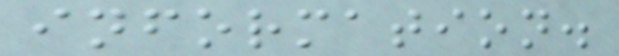information.
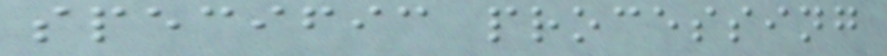specific processing
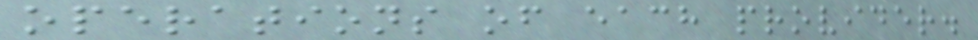operations of each provider.
